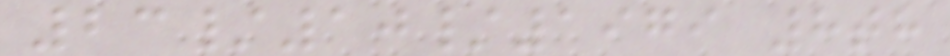23/10/1979 8th
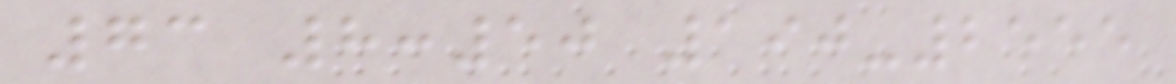73 8:50 190-2555
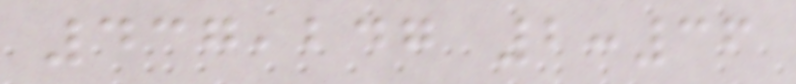437,247 2:36
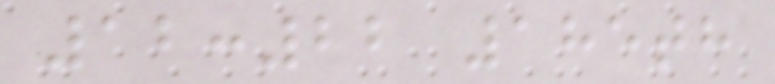12:22 185th
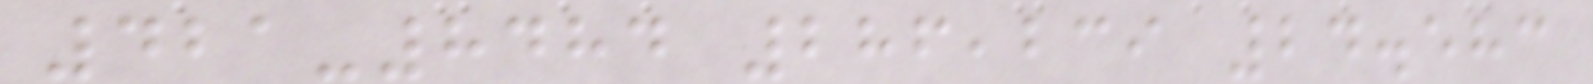421-8484 286,239 24.583
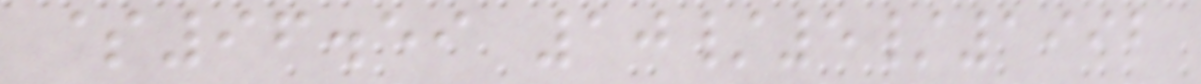$96.59 10/5/1992
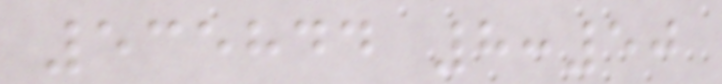535844 8:50
